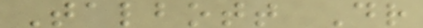Talbott Dr
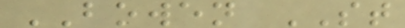BOWEN ST
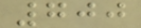700
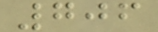706
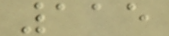115
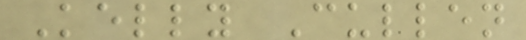Kelly Cullen
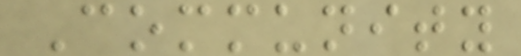Community
